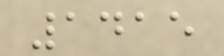1415
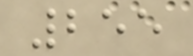255
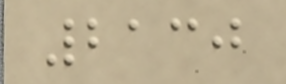2130
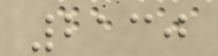2130
